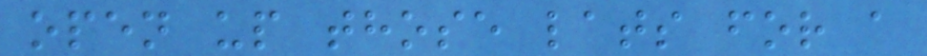open up those lats for a
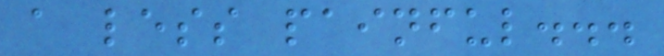a less painful...
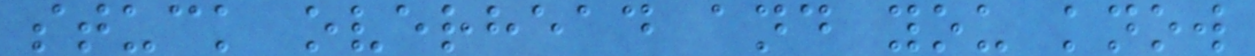stuck overhead and you know
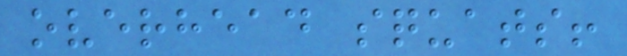overhead squats!
